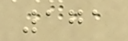171
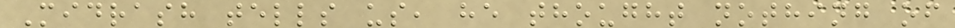Midrash tells us, he thought nothing of
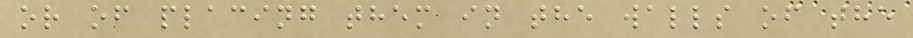or of placing them in the walls of the
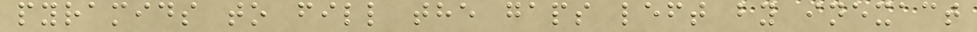pyramids to fill the gaps left by inexact
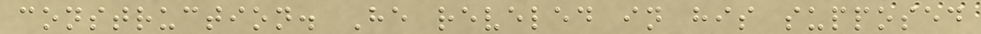construction. He reveled in his supposed
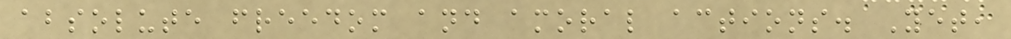absolute freedom and amoral actions. Yet,
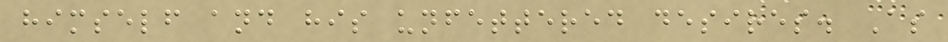himself and his unfettered desires. As
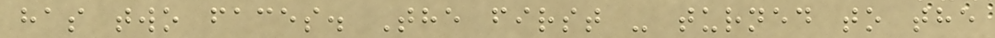has two faces. The first - turned to the
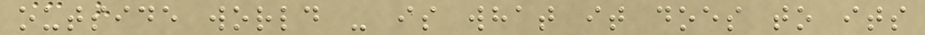outside world - is what it does to its
